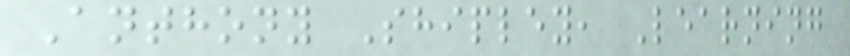Anthony Shipley, Learning
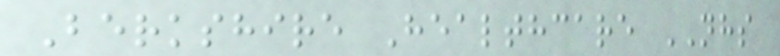Berkshire Healthcare NHS
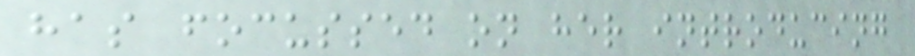has focussed on her introducing
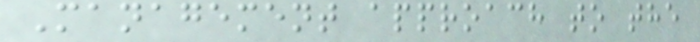Management approach to the
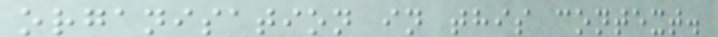organisation in this context.
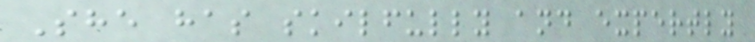She has skilfully and expertly
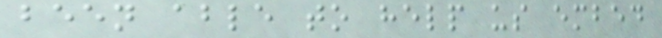been able to help us embed
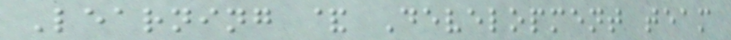Learning & Development team
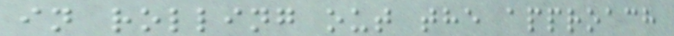in rolling out the approach
